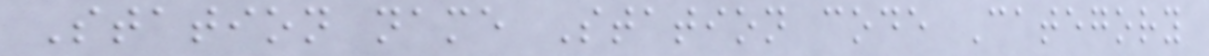Station name Station code Category
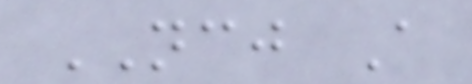NCJ A
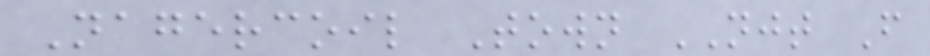Nagercoil Town NJT F
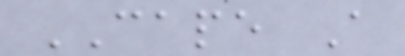CAPE A
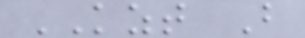KZT B
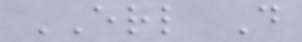ERL D
